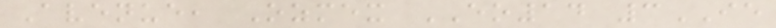Avenue, Ozmex EO14 3IE
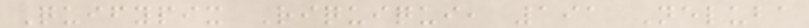Quifypix Riquiqui, 191 Neluba
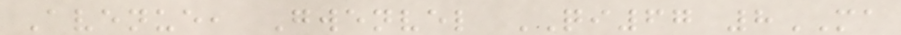Avenue, Gwenvel QI67 8MA
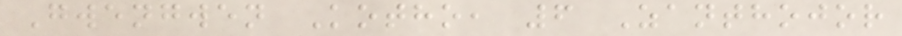Gwengwen Kotho, 6 Zanthojor
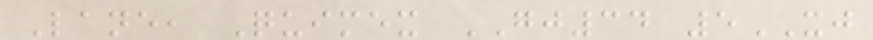Lane, Quimex GJ34 5XJ
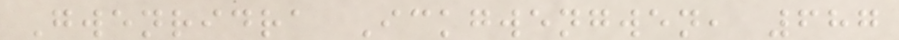Gwenridra Ickgwengwen, 687
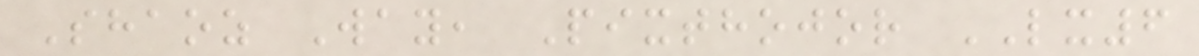Shaoz Way, Pixthojor LX6
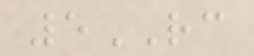5RC
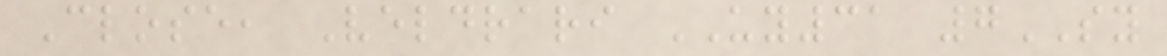Close, Veldrari UY31 7SY
